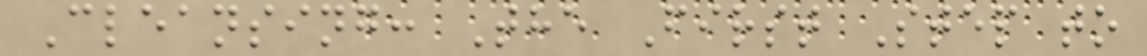Cleansing: The First Step to
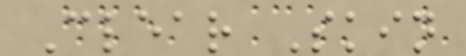Clear Skin
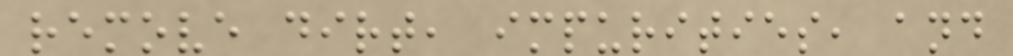remove dirt, impurities, and
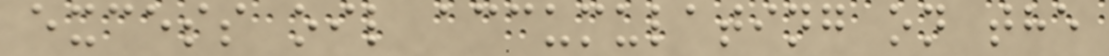excess oil accumulating on the
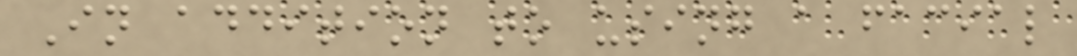In addition to using a facial
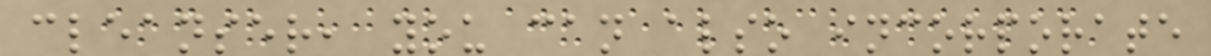cleanser, you can also incorporate
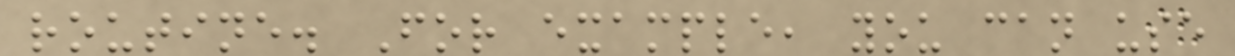routine. For example, you can use
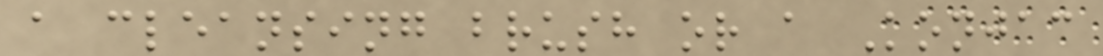a cleansing brush or a Konjac
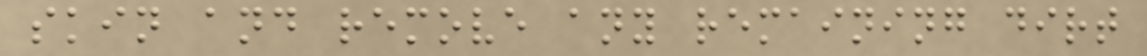skin and remove any remaining dirt
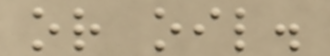or oil.
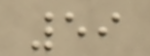59
